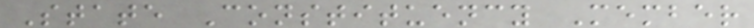State Constituency Member
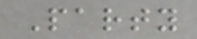Party
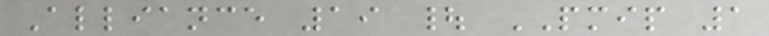Alliance 19 | PMIP 1
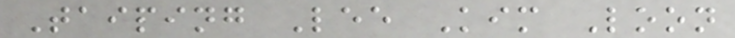Taiping Lee Kim Loon
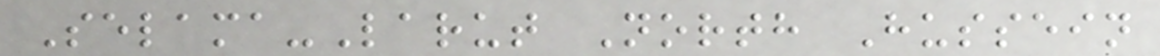Selama-Larut North Hussein
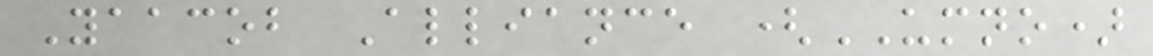Yaacob Alliance (UMNO)
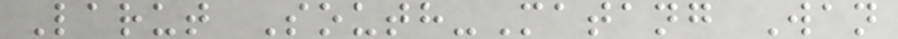Larut South-Matang Wan
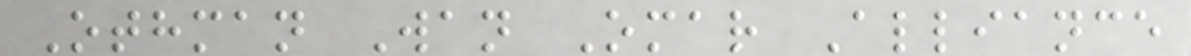Othman Wan Omar Alliance
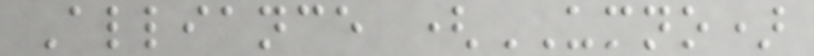Alliance (UMNO)
